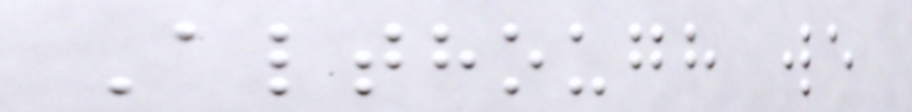Although we
